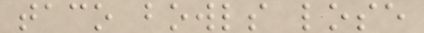taco bowls lose
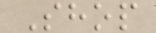Shop
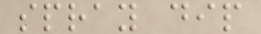spray dip
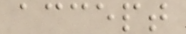accept
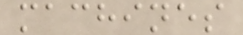machines
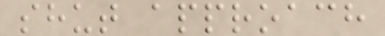shut approach
